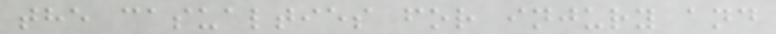the casualties for injury and
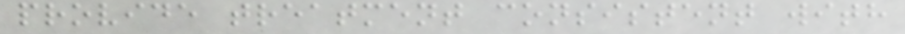provide treatment consistent with
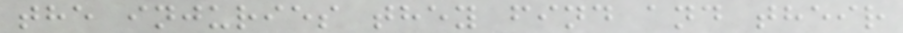the injuries they find and their
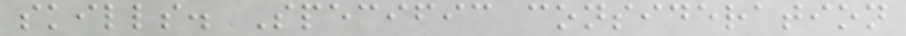skills. Specific consideration
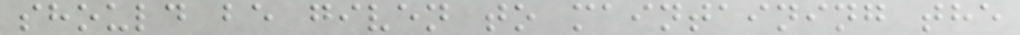should be given to maintaining the
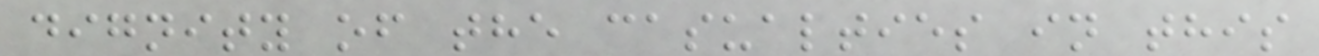dignity of the casualties in this
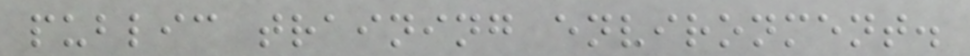public training environment.
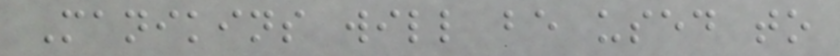Manikins will be used to
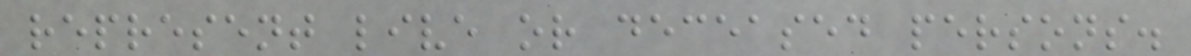represent live or deceased persons.
